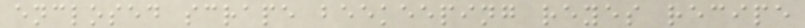enclosed scrape beekeeping reyes recipe
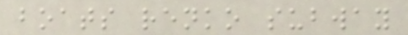boats renko subway
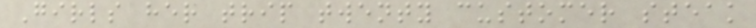Girls her trip twenty customer steak
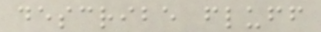describe fluff
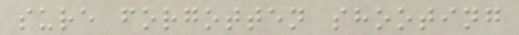sure forgotten shooting
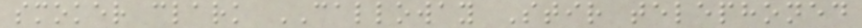smoker clark CALLOWAY Stir telephoned
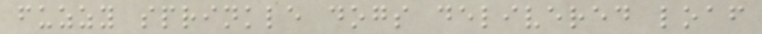fuzzy sprinkle dogs delivered loaf
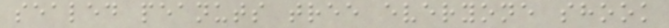sealed peanuts tree everyone shook
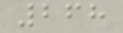268
